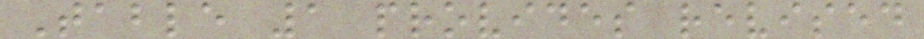Table 1 provides revised
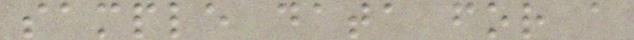sample data for a
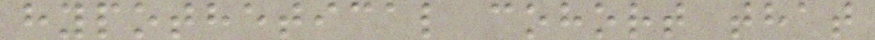hypothetical cohort that
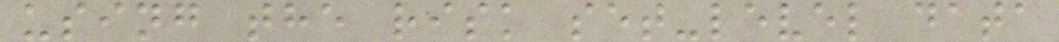using the risk set-level data
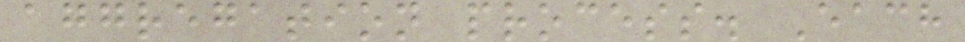aggregation process. Each
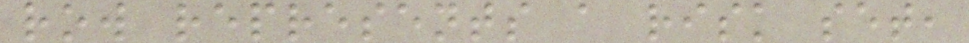row represents a risk set,
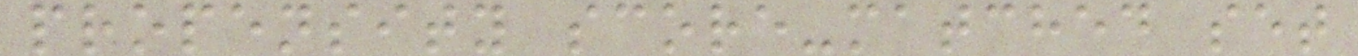propensity score-matched set
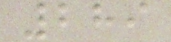289
